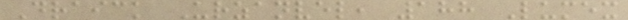Draick Urzanvel, 188 Lumex
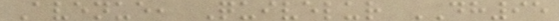Avenue, Quivelur DH95
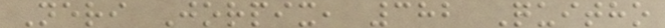Neri Jorpix, 382 Quitho
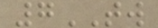7TW
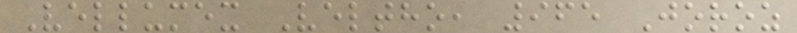Vellumex Veltho, 965 Joroz
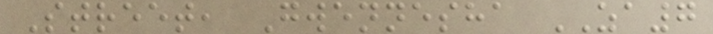Street, Gwennesha ZA7
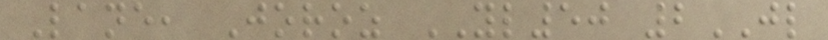Lane, Joroz YL50 2JL
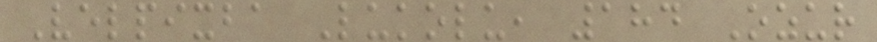Velpixba Lukolu, 184 Ozur
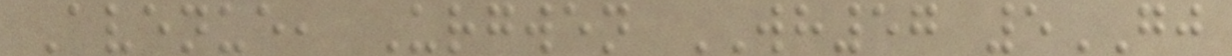Avenue, Urgwen WH57 5GJ
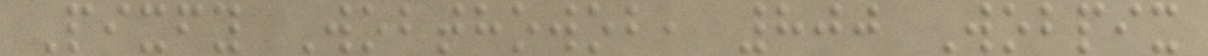Pixfy Wobthowob, 800 Wobpix
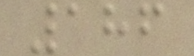186
